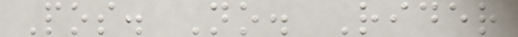Pos. No. Rider
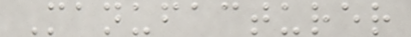Manufacturer
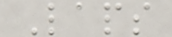Laps
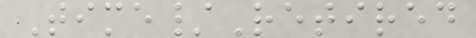Time/Retired
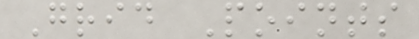Grid Points
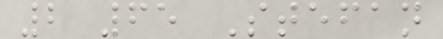2 65 Stefan
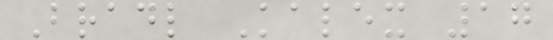Bradl Kalex 17
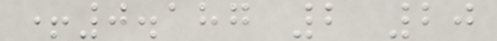+0.187 2 20
